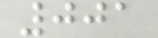001
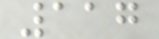117
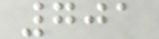701
